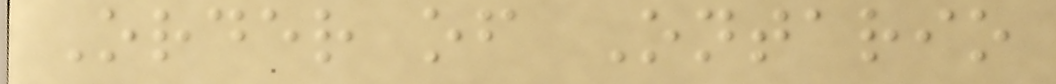Order of Ontario
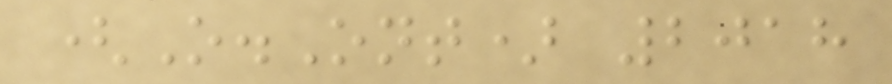(O.Ont) 2018
